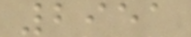2951
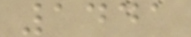1441
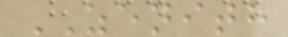ZENITH
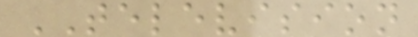TELEVISION
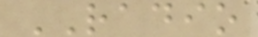RADIO
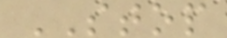STOP
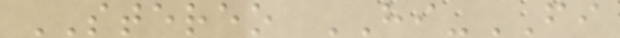STEREO HI-FI
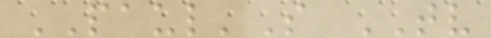PAUL'S TV
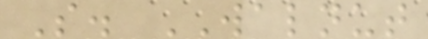S. WALNUT
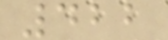422
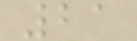21
